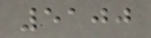5100
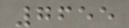7655
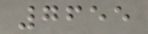7655
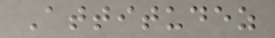Attitudez
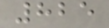825
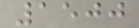1500
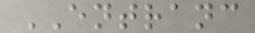ENTRANC
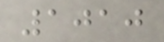1010
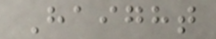Haight
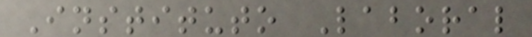Instituto Laboral
